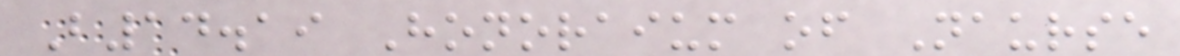B14.19 Honoraium of Naurse
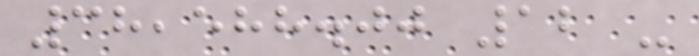38,588.00 12 -
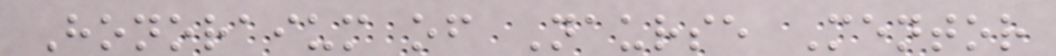Honoraium of Naurse Mentor
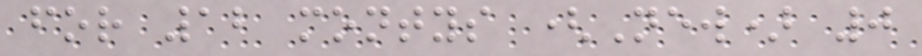for 12 montys (New) 0
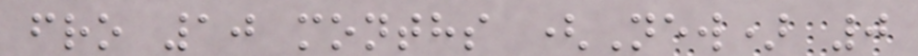fro 10 months (New) 0
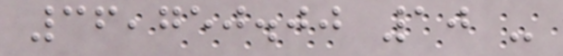36,750.00 10 -
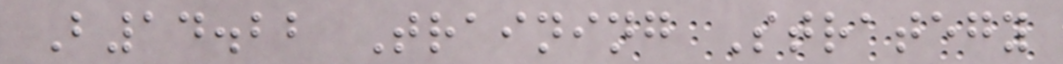B14.22 Training Strategy
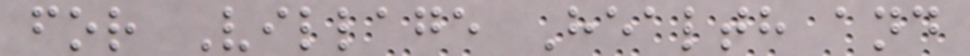for Village Health and
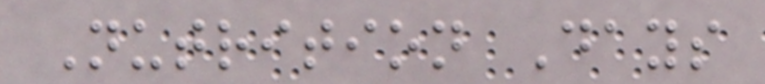Nutrition Days
